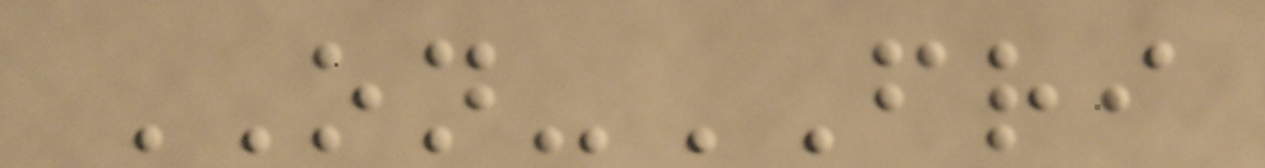ON-FRI
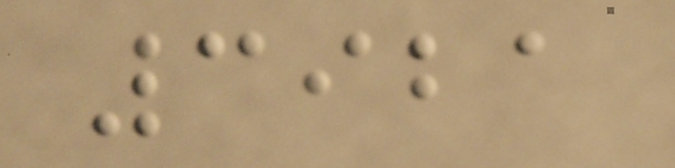3921
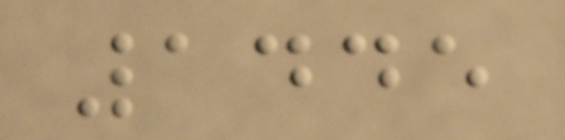1445
